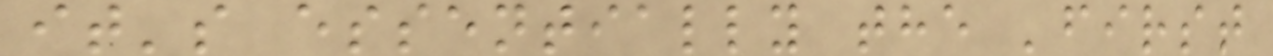it's essentially the 'first
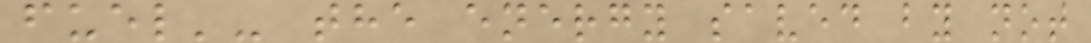fuel'- the energy saved by not
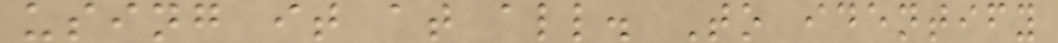using it at all. To identify
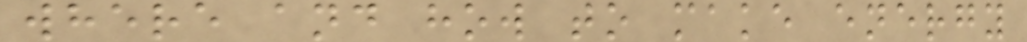where and how to make energy
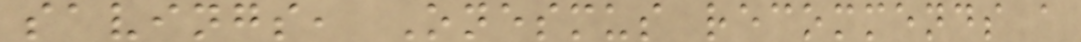savings, Onesmus recommends a
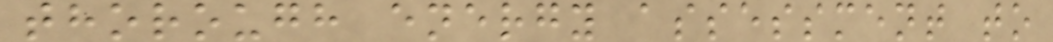thorough energy assessment to
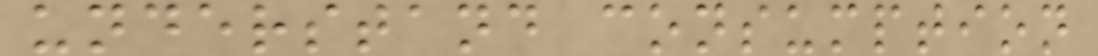understand consumption
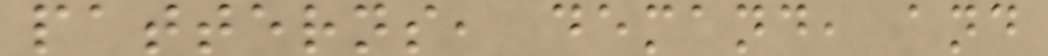patterns, demand, and
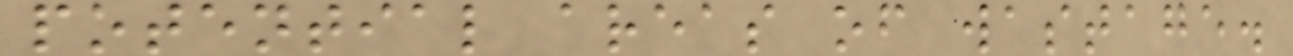potential areas of wastage.
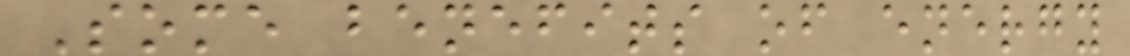Some benefits of energy
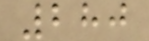280
